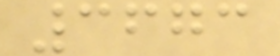3673
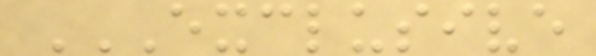EXCLUSIVE
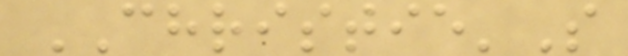CHRISTIE'S
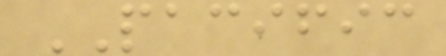PACIFIC
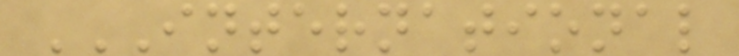INTERNATIONAL
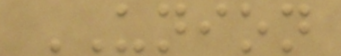UNION
